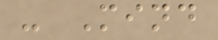- Mind
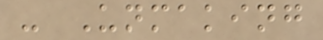- Unmaking
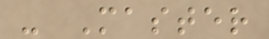- Master
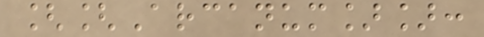[[Arcanum]]:
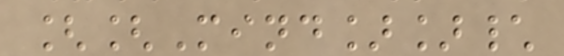[[Mind]]\
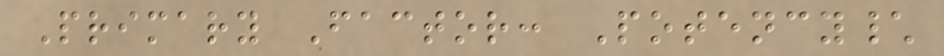Primary Factor: Potency\
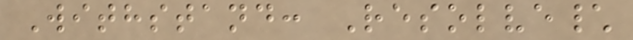Withstand: Resolve\
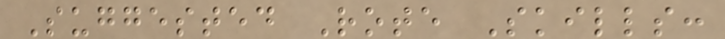Suggested Rote Skills:
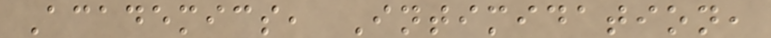Academics, Intimidation,
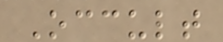Occult
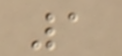1
